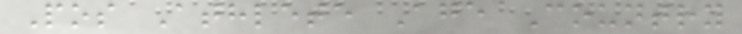Pos Athlete Age Country
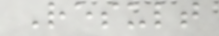Result
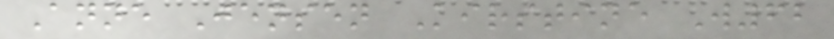Anne Jensen Kirstine W62
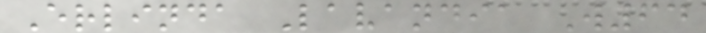Erlinda Lavandia W64
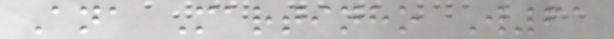Ana Martinho W61
